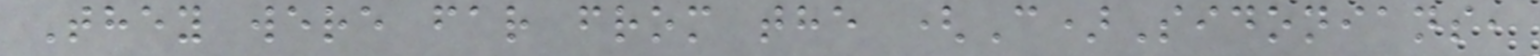They were far from the (C)Sidonians,
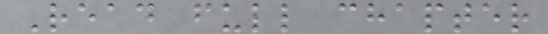Read full chapter
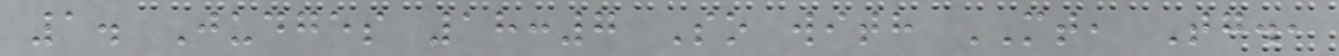1. Judges 18:7 So with MT, Tg.,
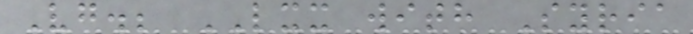Vg.; LXX with Syria
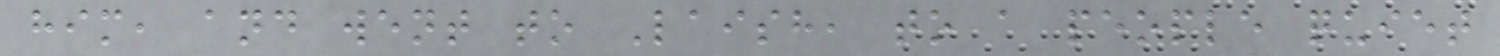him, and went to Laish, to a people quiet
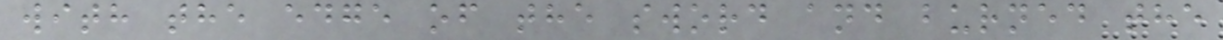with the edge of the sword and burned the
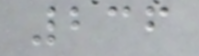236
